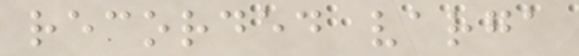recorded varga
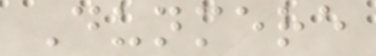Dunmere
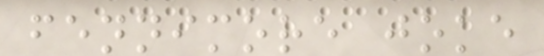fennimore joke
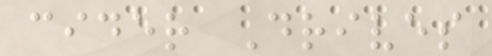cider Drives
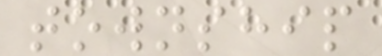township
